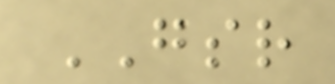GSR
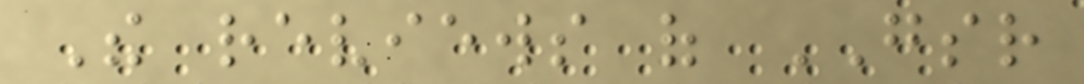The reviews of GSR
